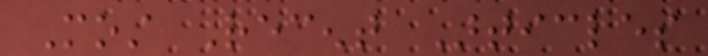Most Recent Articles
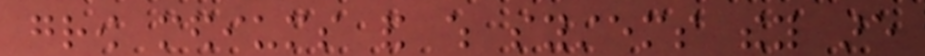grow mediums and which systems they are
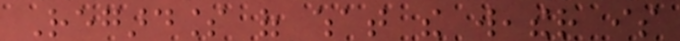Regardless of what the weather is
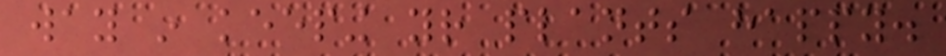way in keeping your plants happy.
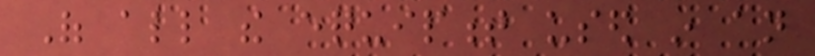Of all the equipment used in an
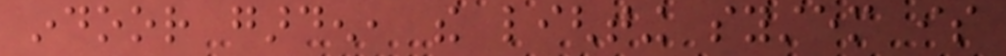indoor garden, the lighting system is
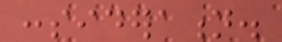consideration.
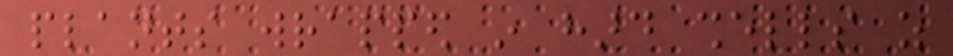plants wrapped in hard shells as
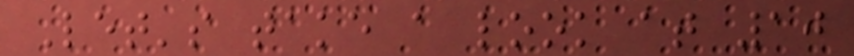Let's take a look at 10
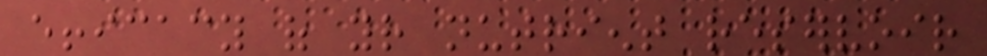efficacy of your nutrient reservoir
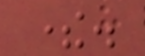there.
